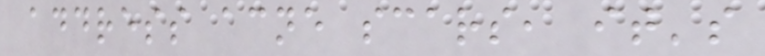address acne scars, it's
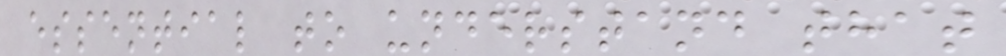essential to understand that
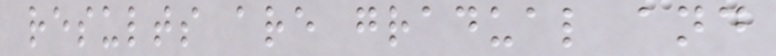results are gradual and
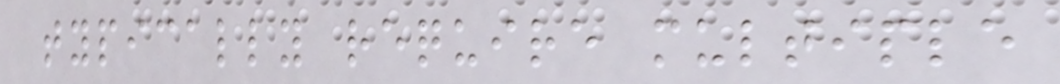typically require multiple
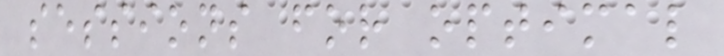sessions for optimal
